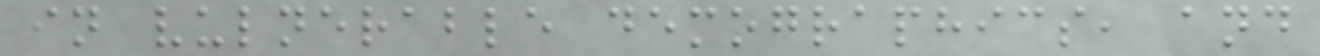in vulnerable demographics, and
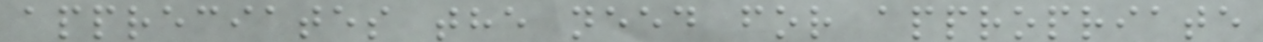appreciates the need for appropriate
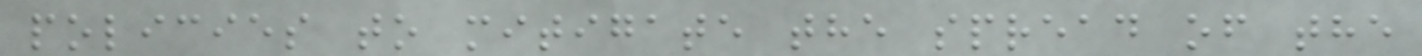policies to mitigate the spread of the
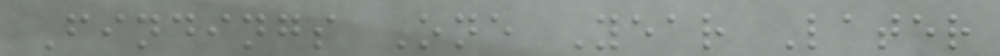Findings One Year Later
